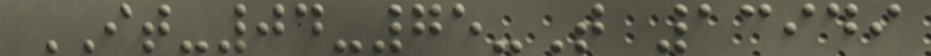IT-04-75-T 13949
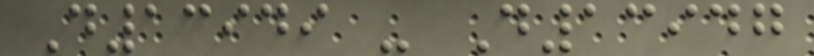D13949 - D13947
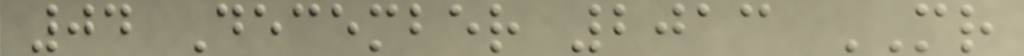04 December 2013 MR
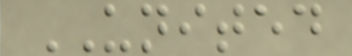UNITED
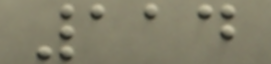114
